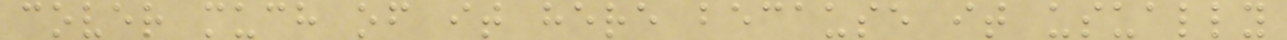cover much of it here because it usually
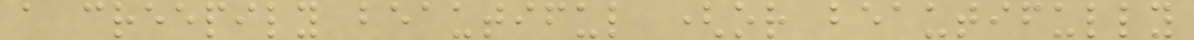a creepily beautiful (or beautifully
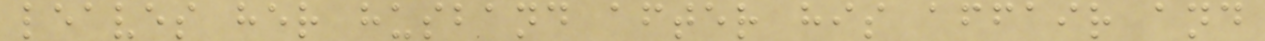leaves her husband after his affair and
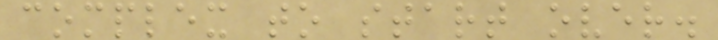complex to start over.
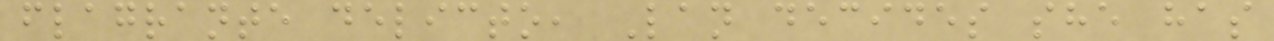flagrante delicto, Lan decides she has
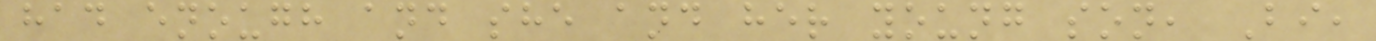had enough and she and her young son, Bi,
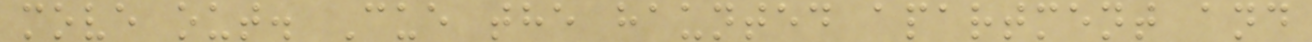move out. Cue the haunted apartment and
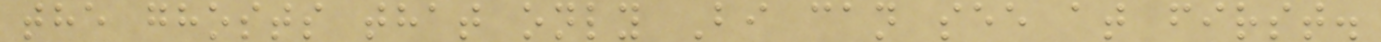the ghosts that only Bi can see at first.
